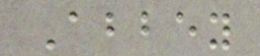Abbey
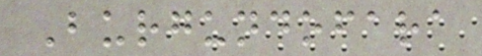Burgundofara
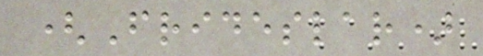(Frideslar)
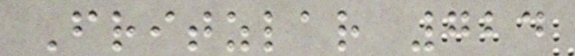Fritzlar 724
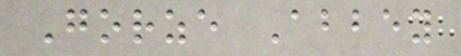Gorze Abbey
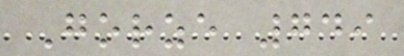Gorze 749
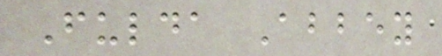Fulda Abbey
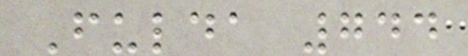Fulda 744
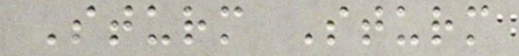Sturm Sturm
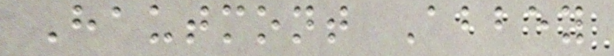Hautmont Abbey
